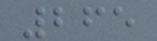265
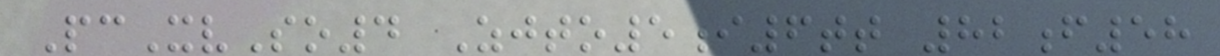PcXvSo4 Zjto5i6tt 82f58
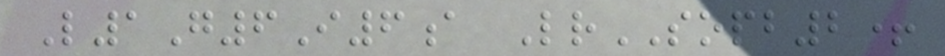L1G6I6a LrSOPB2+
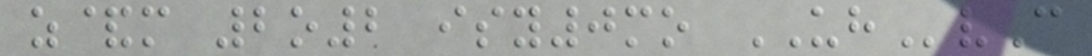z&m 2o2 isy0mo UHvC
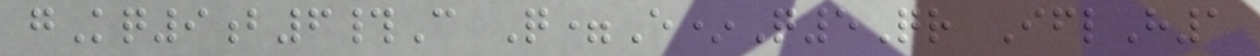gKq9b6#C Q=E*Q5Qr IflH1
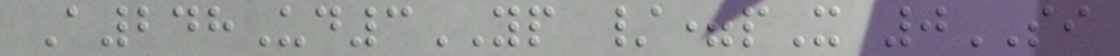A248Ud3YP /=pX 0SI
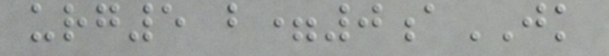urg5 b=0aJK
